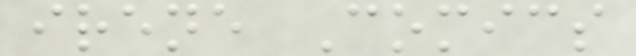irene Comics
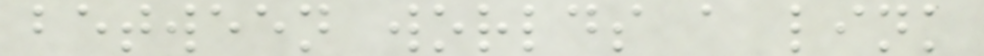between worlds a link
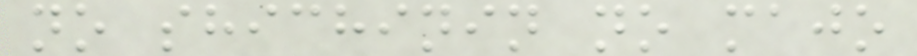no shichinin no majo
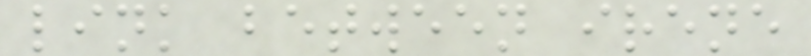link between irene
